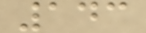143
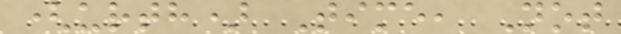(urth) Time, Not
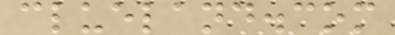clueland.com
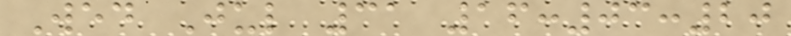Wed Jul 31 16:03:20
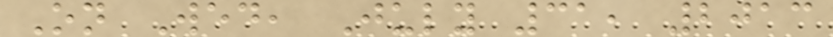On Wed, July 31, 2013
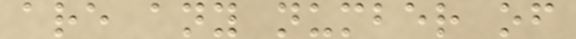are any number of
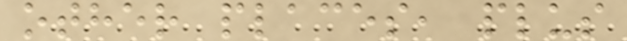other places, plus
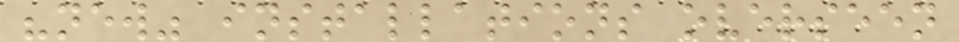"new" installations overseen
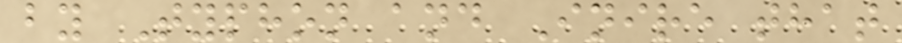by Typhon and Inire that
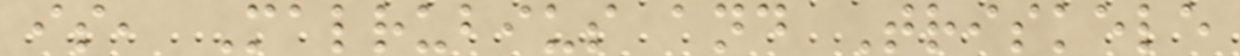is, Malrubius and Triskele
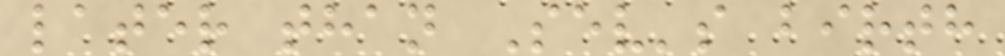later than Sev's birth
